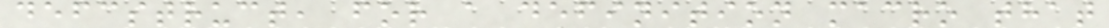defcstruct, for a definition macro that
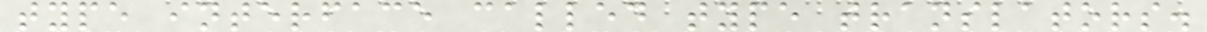type interface called type translators.
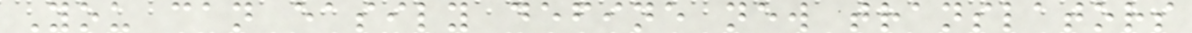You can easily define new translators
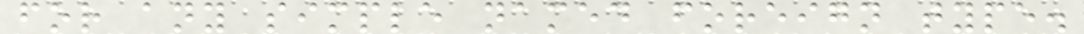for any simple named foreign type.
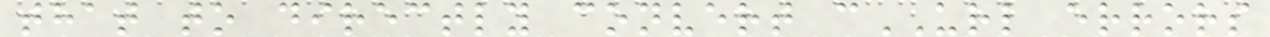that to directly convert cURL errors
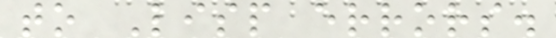to Lisp errors.
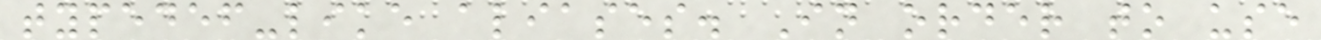typedef-like aliases. In order to use
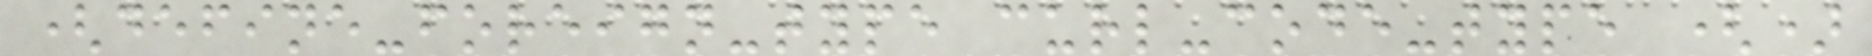(define-foreign-type curl-code-type ()
